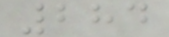284
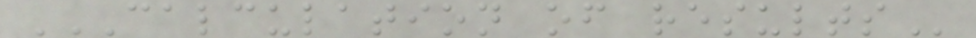CALCULATION OF RESULTS
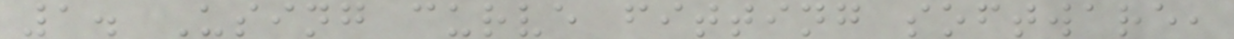1. Using curve fitting software,
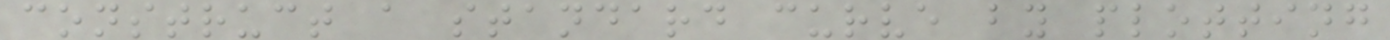construct a standard curve by plotting
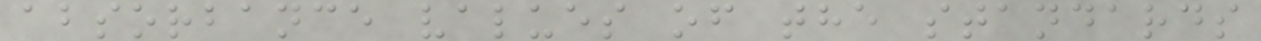absorbance values of the standards
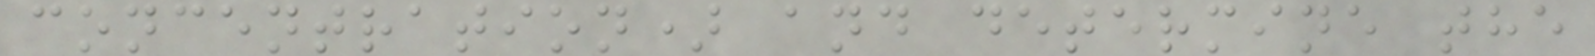concentration) and determine the
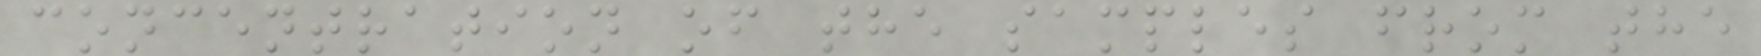concentration of the samples from the
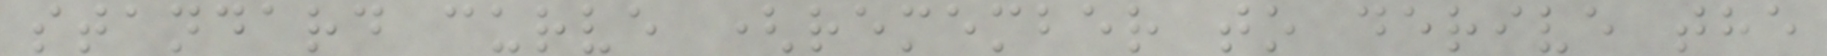standard curve (remember to derive the
